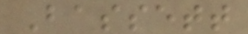Bassett
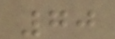70
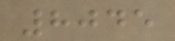8045
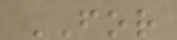FOR
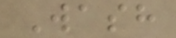Wash
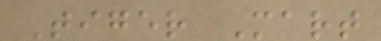Tiger Mart
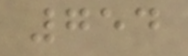754
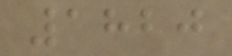1820
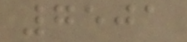7501
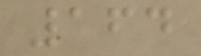164
